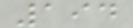194
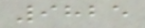9825
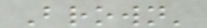Brown'
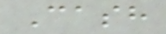Cash
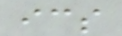ics
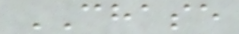CHASE
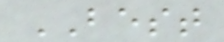BEST
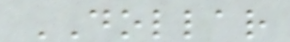DOLLAR
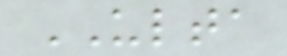ULTA
